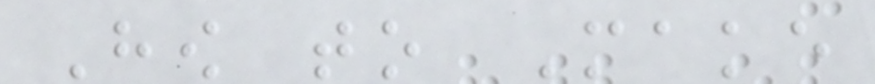How to Make
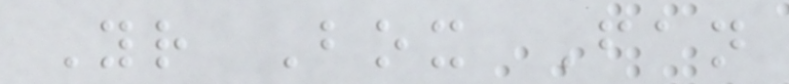Your Box Fan
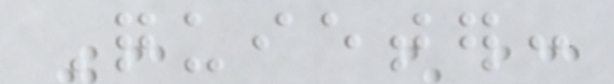Quieter:
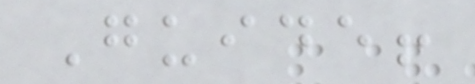Guide!
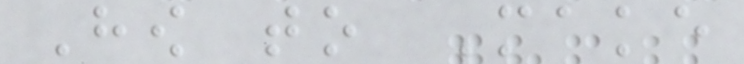How to Make
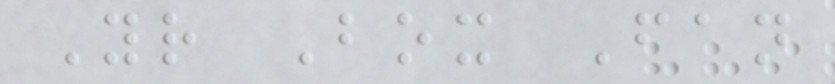Your Box Fan
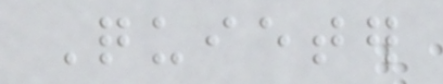Quieter
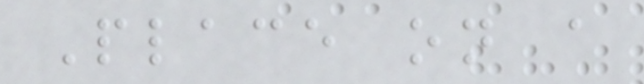Place on a
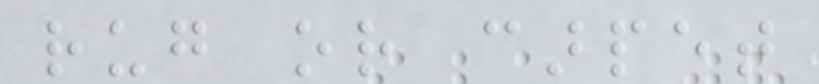rug or carpet
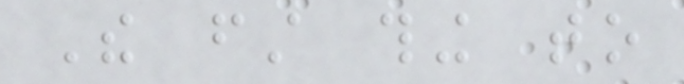The first thing to
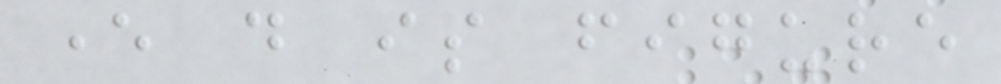ever do is figure
